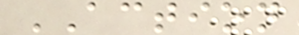ACTION
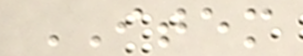ITEM
